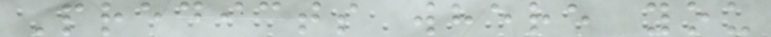Predicts where you
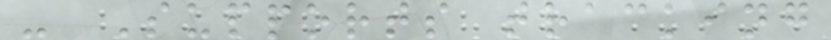- Supports tracking
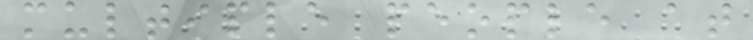multiple people at
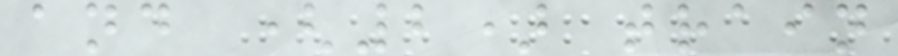and (2) train
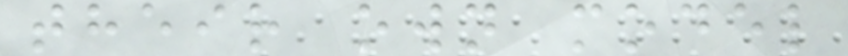their own model
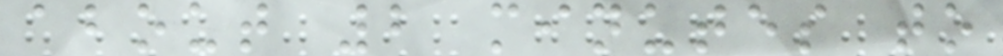about 2 minutes to
